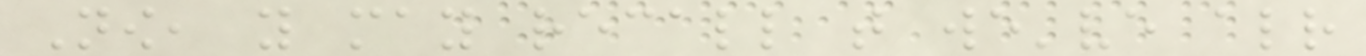Now, you may recall that we've already
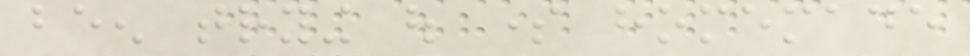been trying out some homemade
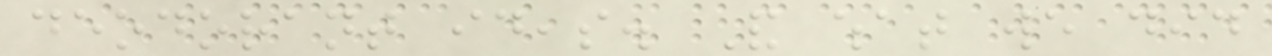deodorant ideas. And what we did
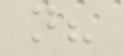not?
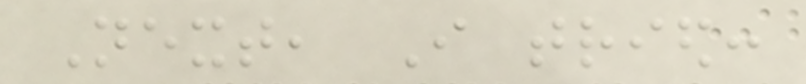Next, I tried:
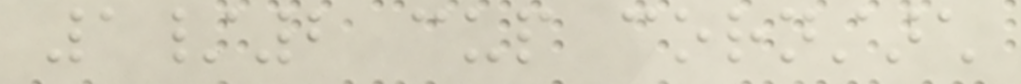1/2 cup cornstarch
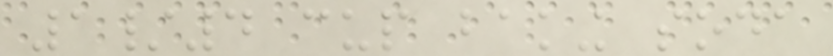1/4 cup baking soda
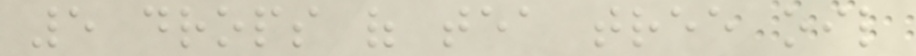5 drops of tea tree oil
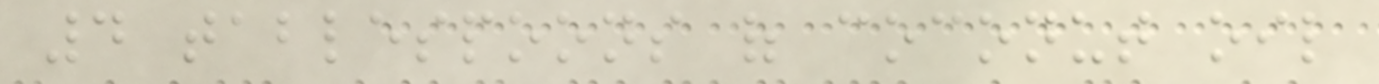4 tablespoons of coconut oil
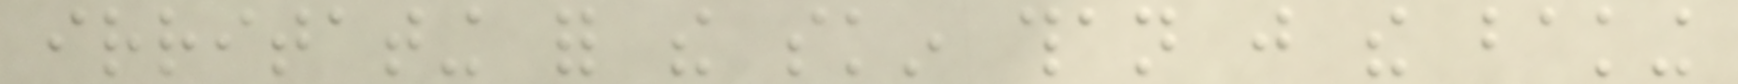irritating for the skin than just the baking
